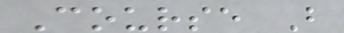Course B
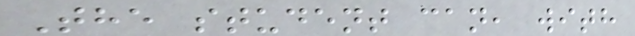The student can, with
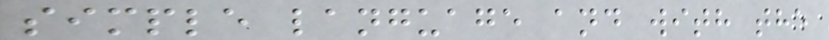simple language and with the
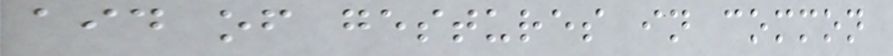aid of gestures in common
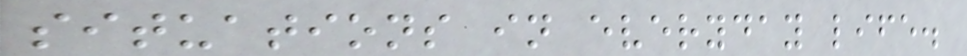situations in everyday life.
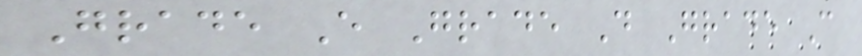Grade E Grade D Grade C
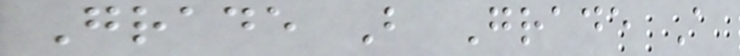Grade B Grade A
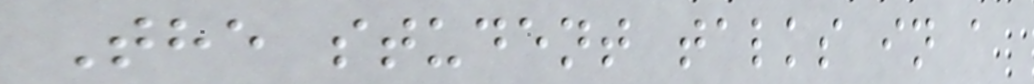The student talks in a
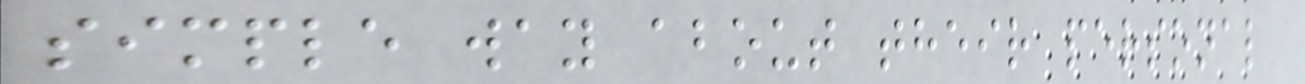simple way about their personal
